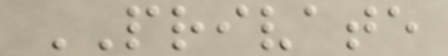PRIVATE
